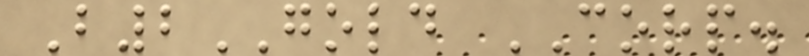B2GOLD CORP.
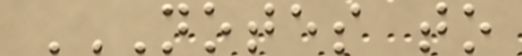NOTES TO
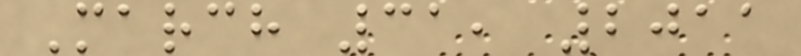March 31, 2011
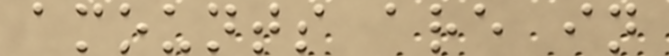amounts are in
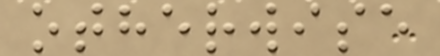otherwise
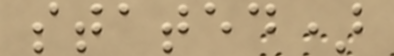stated)
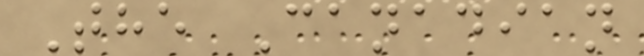The Canadian
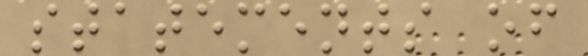statements of
